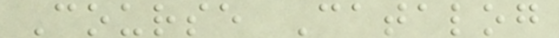Course Catalog
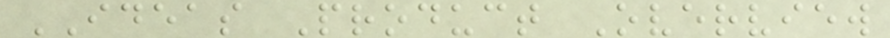IDEAS Product Overview
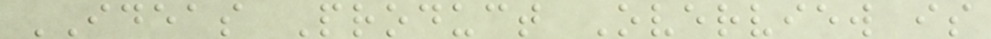IDEAS Product Overview is
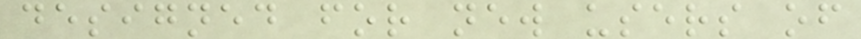designed for new users of
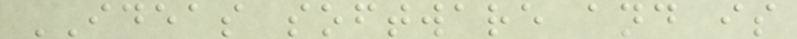IDEAS software and is
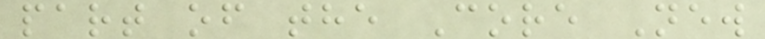part of the Core New
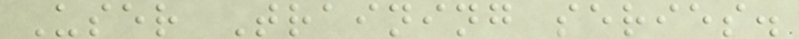User Training series.
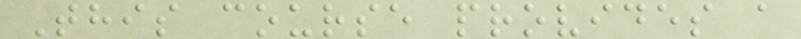This course provides a
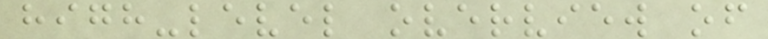high-level overview of
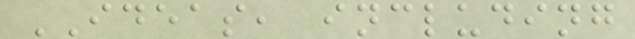IDEAS, including
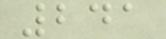241
